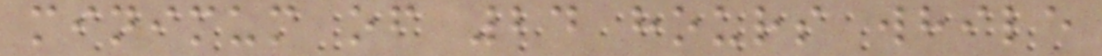minimum of 24 hours while
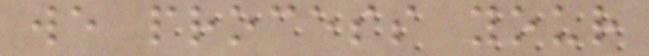we process your
